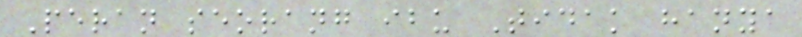Peran seorang ibu Tidak hanya
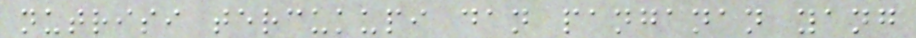nutrisi tercukupi dan panganan yang
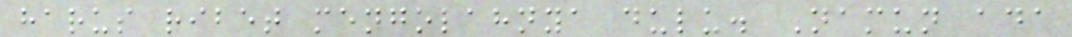harus ribet mengolahnya dulu. Namun ada
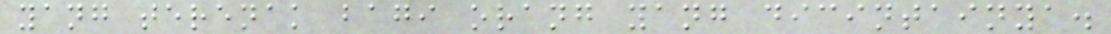yang terenak bagi orang yang dicintainya.
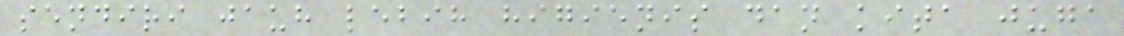sendiri jauh lebih higienis dan kita juga
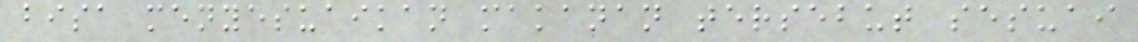bisa menyesuaikan makanan tersebut sesuai
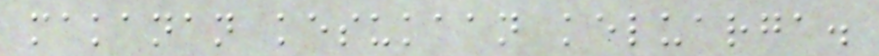makanan kesukaan keluarga.
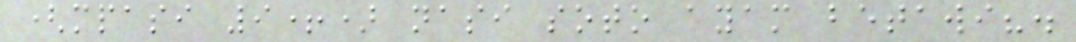(mpasi 9+) nasi soto ayam betawi?.
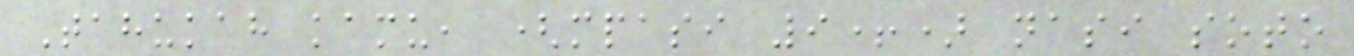Tahukah kamu, (mpasi 9+) nasi soto
